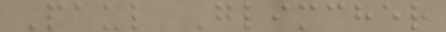Paul Glimcher
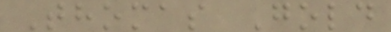Thomas Gold
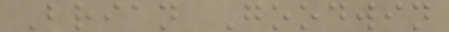Brian Goodwin
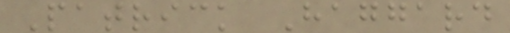Patrick Haggard
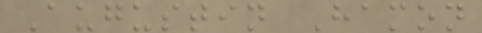Augustin Hamon
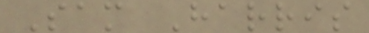Sam Harris
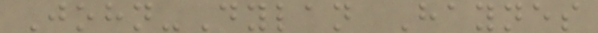John-Dylan Haynes
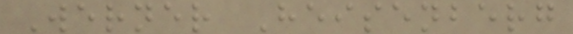Werner Heisenberg
